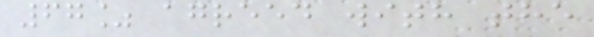67% agreed with the
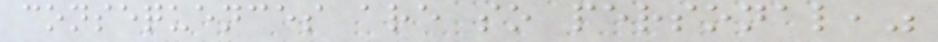consequences are so personal,"
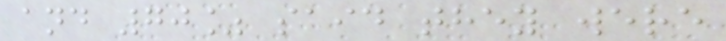and 70% said they were
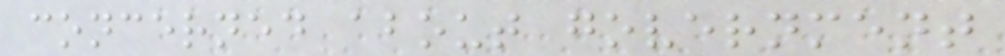concerned about government
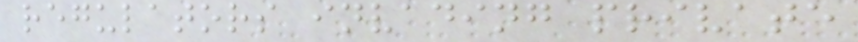regulators invading private
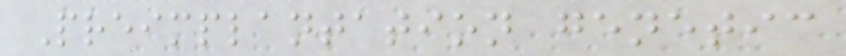Preimplantation genetic
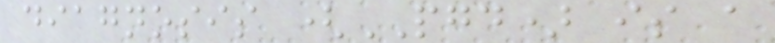diagnosis (PGD) is a
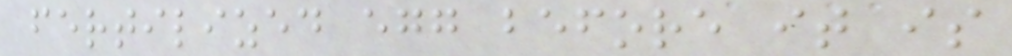fertilized egg before it is
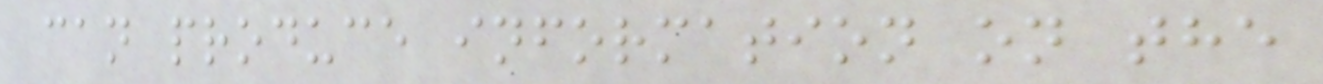can produce information on the
